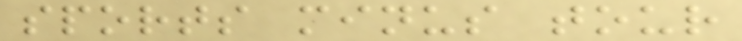sports minus tour
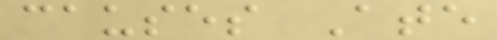causes Ate
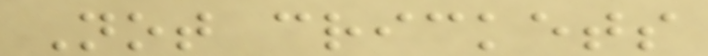Not crickets
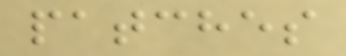patches
